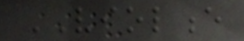VIOLENCE
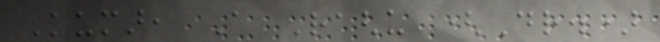Kumar, A Raghu (Dr.)
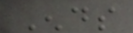Ends
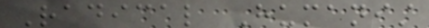Radical Humanist
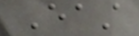East
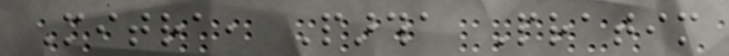Mitra, Partha Pratim
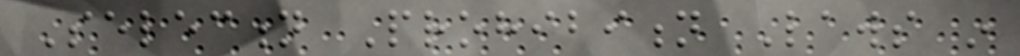Selection Prohibition Laws in
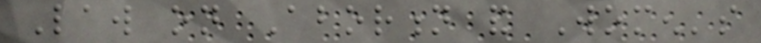Law on Abortion and Women's
